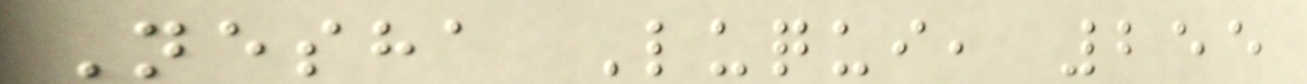Nesha Luqui, 255
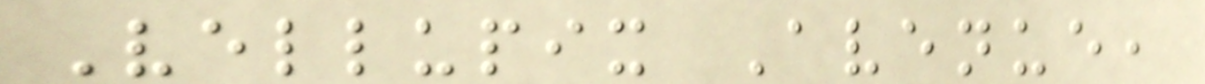Vellupix Avenue,
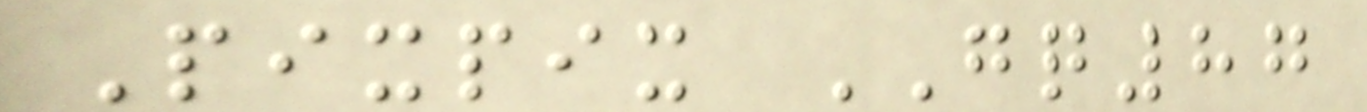Pixpix GQ87
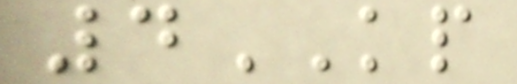4KP
